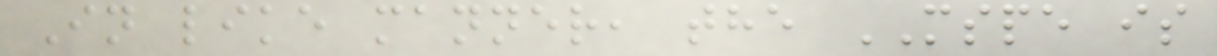In like manner, the MSPE is
